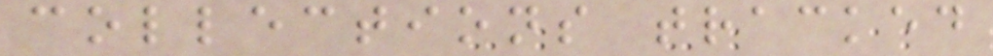collections tracked
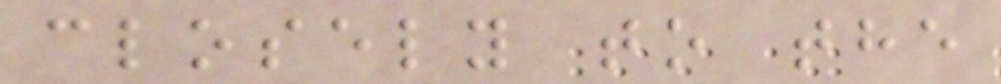closely to the
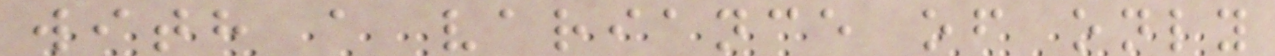with a variance of only
